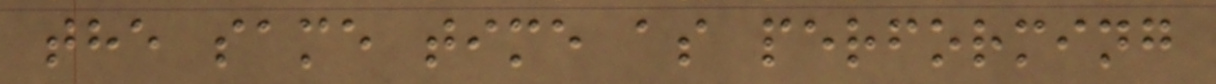the same time as performing
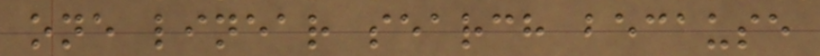one linear search because
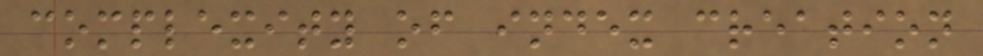complexity of index creation
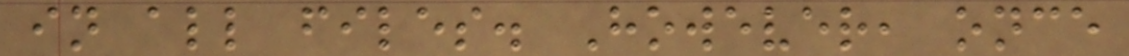in all files. However, once
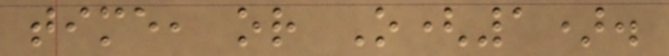time, or O(1).
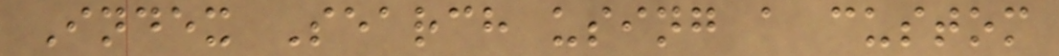Index Search using a custom
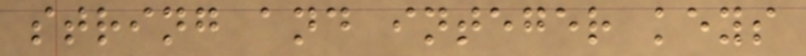string and integer keys
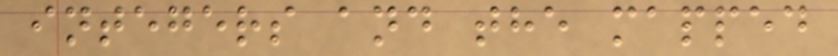integers and the mapped
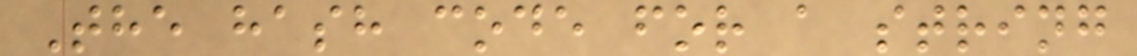The hash code for a string
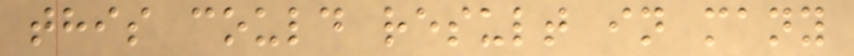this could result in many
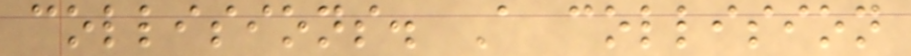collisions. A collision
